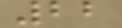22
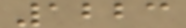1223
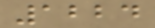1224
